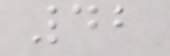42
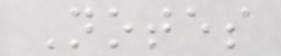Notes
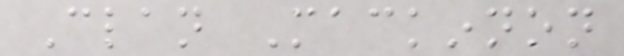Clan Mackinnon
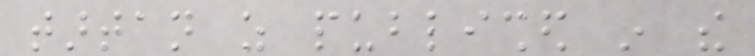tartan as published in the
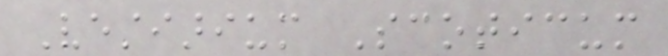Vestiarium Scoticum
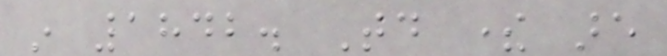in 1842. Today there are
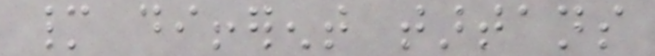many different tartans
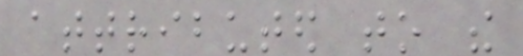attributed to the
